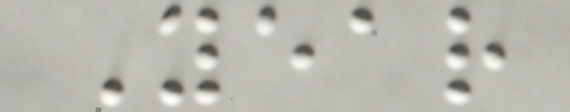Year
